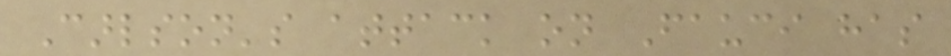Carlson's attack on Fauci has
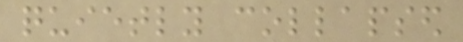quietly collapsed
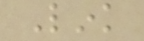Link
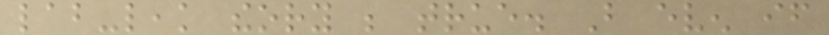lab-leak theory be true. But even if
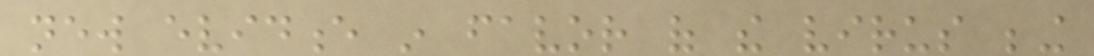new evidence in favor of the virus being
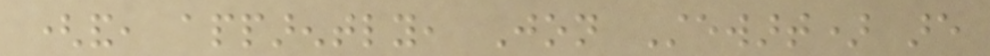(and, apparently, Jon Stewart) are
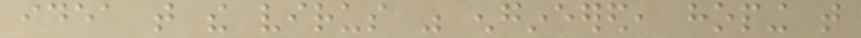idea that the virus was engineered, hoping that
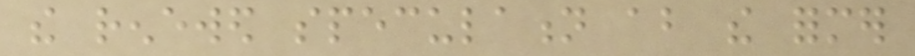the renewed speculation about the former
